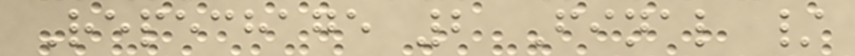Repechage 2 Final /
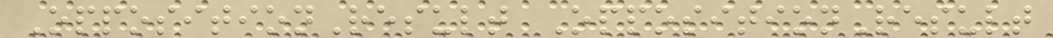OppositionResult OppositionResult
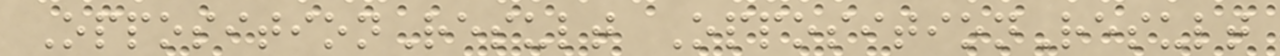OppositionResult OppositionResult
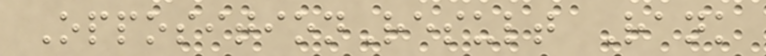OppositionResult Rank
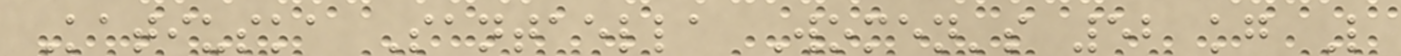Katiuska Santaella Women's 52 kg L
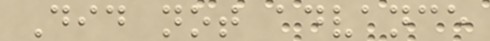Did not advance
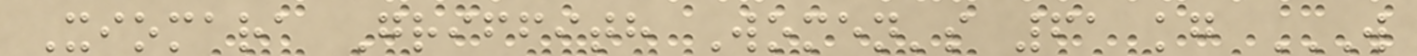Xiomara Griffith Women's 61 kg W
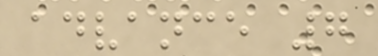advance 7
